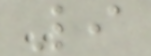9
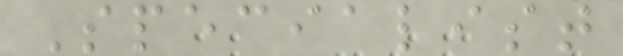Specialist
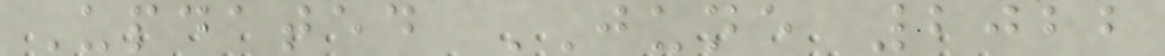Updated JUNE 2022
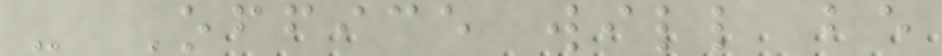- Office will be
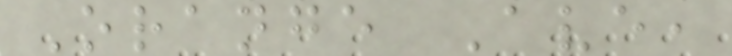Orange Ave,
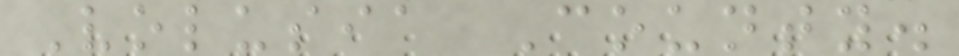Volusia County.
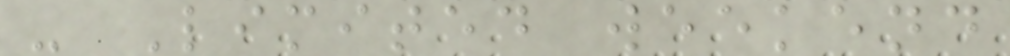- Limited weekend
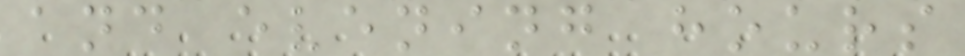and evening hours
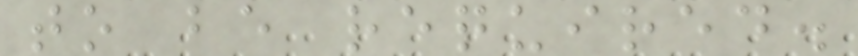to be required.
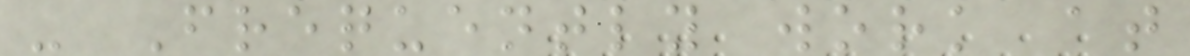- Frequently work at
